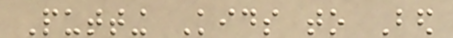Putting Kids to Bed
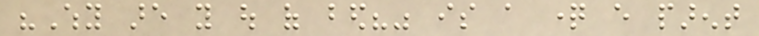"Why are you out of bed?" is a question every parent
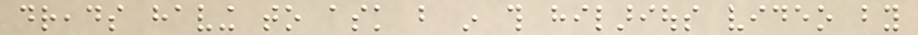dreads having to ask but in this hilarious video by
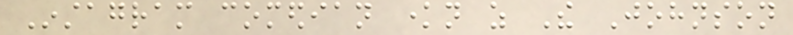Instagram comedian known as The Johnson
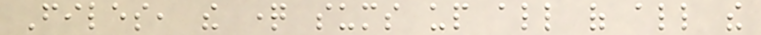Files, the question sums up all of all the
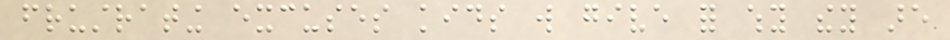frustrating excuses kids will give for why they are
